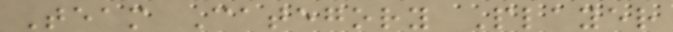Team Category Player
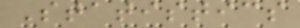Statistics
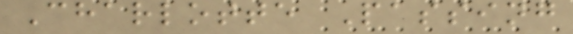Charlotte Passing
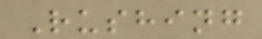Rushing
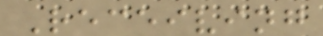Receiving
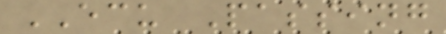ECU Passing
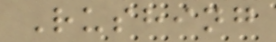Rushing
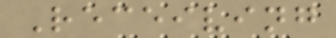Receiving
